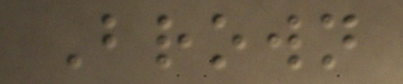Brown
